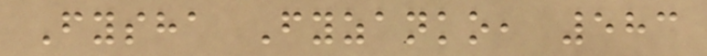Fysha Fyzanko, 583
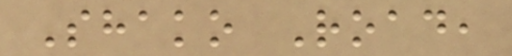Shako Road,
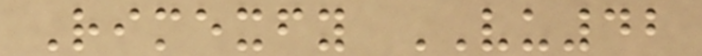Rimexfy VU42
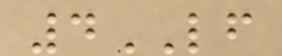4LF
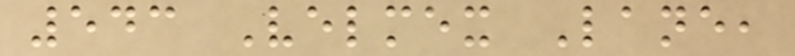543 Velmex Lane,
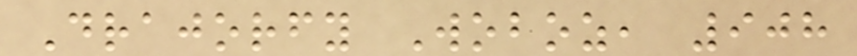Drajorfy Woboz, 908
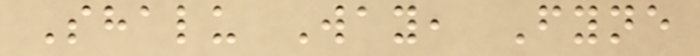Shalu Way, Fyne
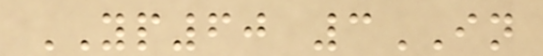YP60 3IN
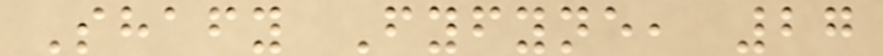Shafy Fyfyne, 27
